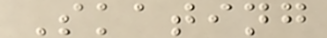Skating
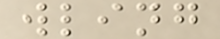wling
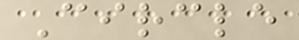Circle
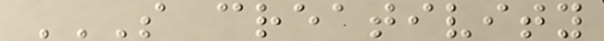S CREATIVITY
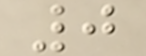0
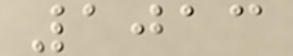1013
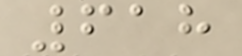618
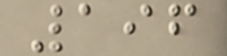196
